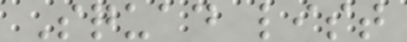Squad list
